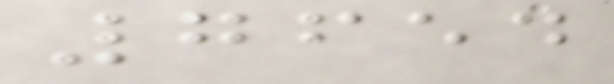7654
